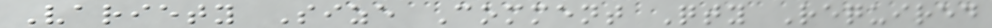Variety Size Comment Qty Required
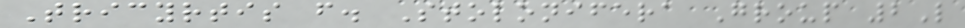Tricyrtis f. Stolonifera Group 2L
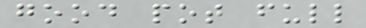good pot full
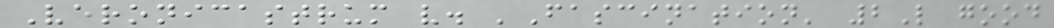Veronicastrum v. 'Fascination' 2L good
